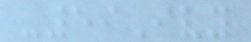-59Ivy
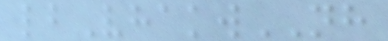lbVhakwNH
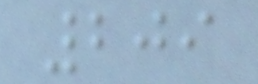209
